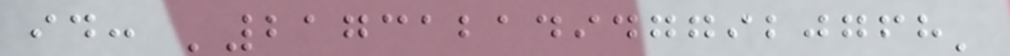id: '217312149477920768'
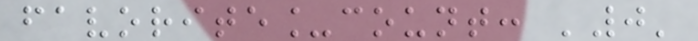favorite_count: '0'
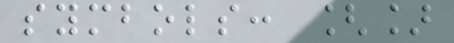symbols: []
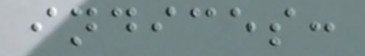indices:
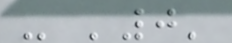- '0'
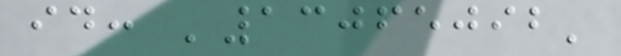id: '13065092'
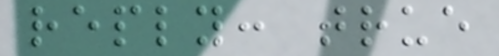reply: true
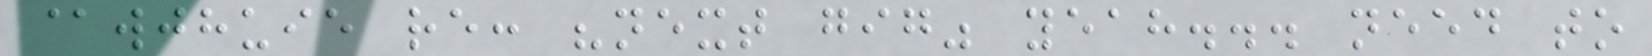@wjhuie re: "next gig" yeah... need to
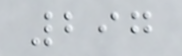297
